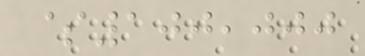$100,000
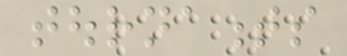tournaments
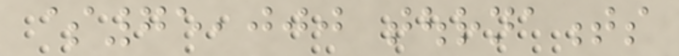$75,000 tournaments
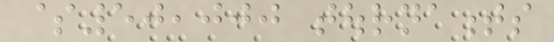$50,000 tournaments
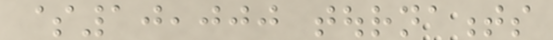$10,000 tournaments
